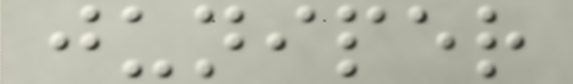juniper
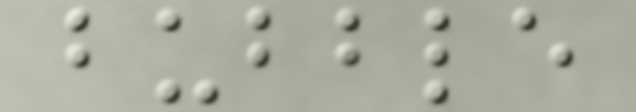bubble
